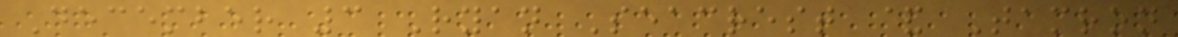December 3 Ryan Seacrest & Tamron
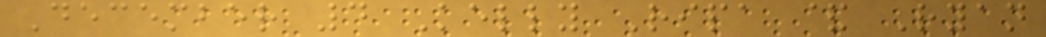December 4 Kelly Ripa & Ryan
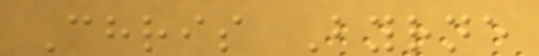Chris Byrne
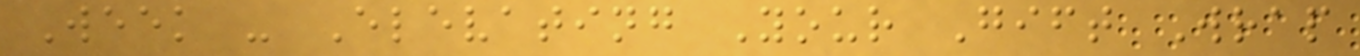Week - Elevating Your Gift Wrap
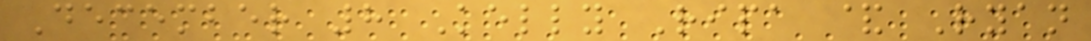December 8 Kelly Ripa & Ryan
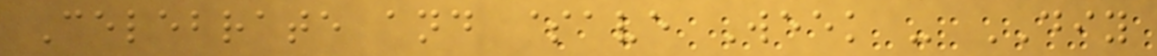Celebrate and $ave Week - DIY
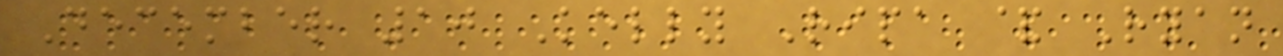December 10 Kelly Ripa & Ryan
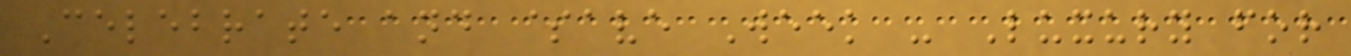Celebrate and $ave Week - Luxury for
